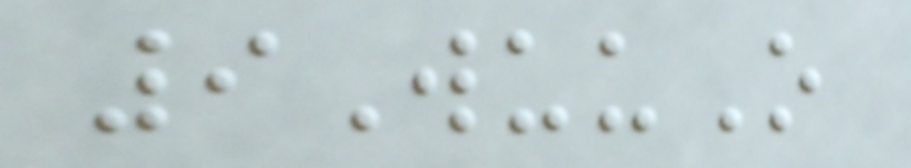9WuuO
